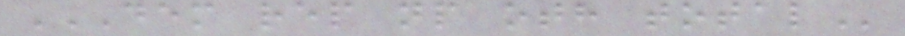DEM REP NP OTH TOTAL
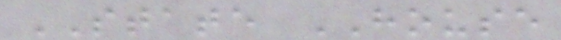STATE HOUSE
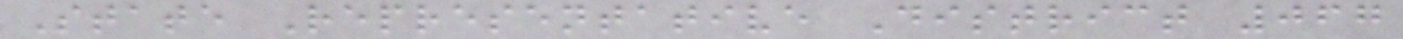State Representative District 067
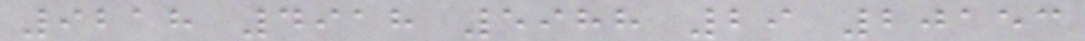9218 4918 5988 29 20153
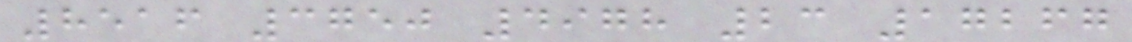8516 3750 4978 23 17267
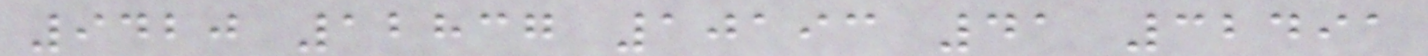9420 12837 10193 41 32491
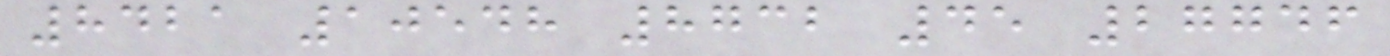8421 10548 8732 45 27746
